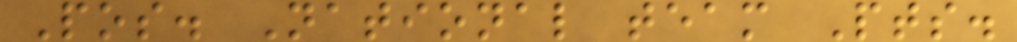Pos. National team Pts.
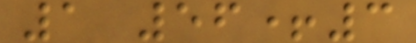1 56+3
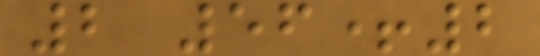2 56+2
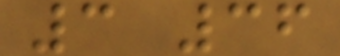3 36
